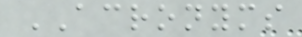ACRONYMS
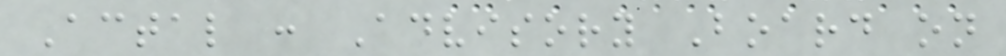Actal : Advisory Board on
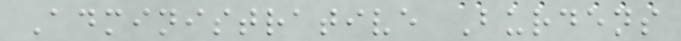Administrative Burdens
